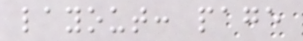layout: page
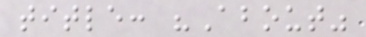title: "About"
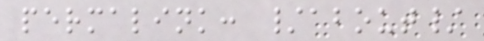permalink: /about/
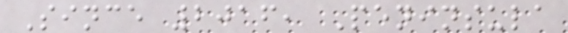Since 2016, Peninsula
